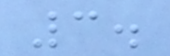3.
